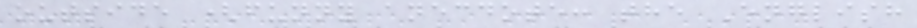outside (funny anecdote: the English
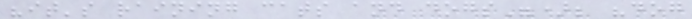"it's raining cats and dogs"); "dog
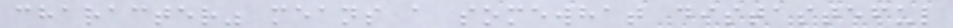character" means a somewhat distasteful
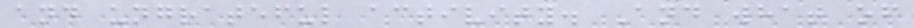and ungrateful activity. And what of
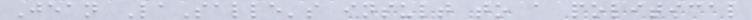Jean LaSalle's insult to a political
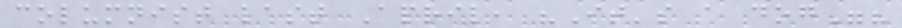columnist last April, "It's a dog"?
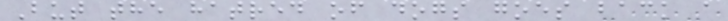But the hatred of dogs goes back a
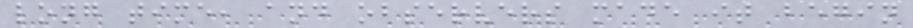long time, and observers made it begin
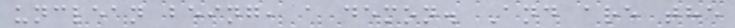unclean being, a demon. And are the
